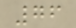76
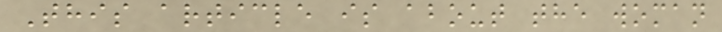This article is about the woman
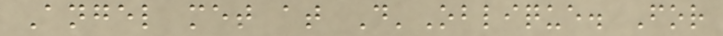Angel met at D'Oblique. For
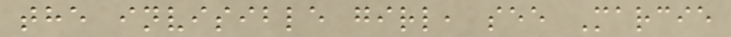the invisible girl, see Marcie
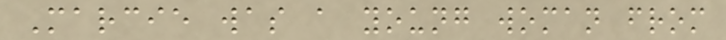Marcie was a young woman from
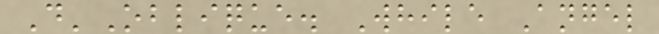D'Oblique. While Angel
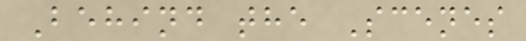Behind the Scenes
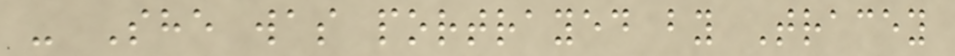- She was portrayed by Tracey
